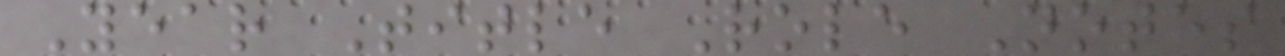Year Title Role Notes
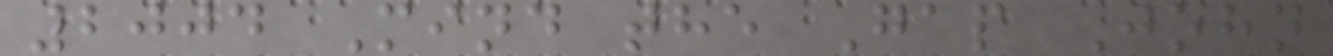2004 Mind the Gap John
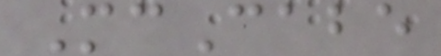McCabe
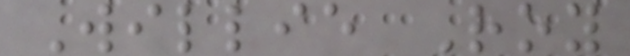Willie Roy
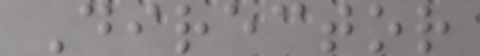Director
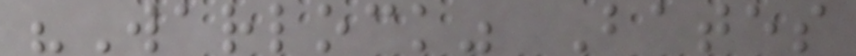"Warlock" Bates
